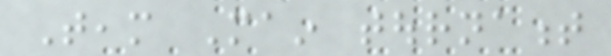Team Main tournament
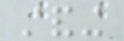standing
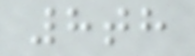8th
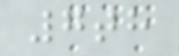7th
